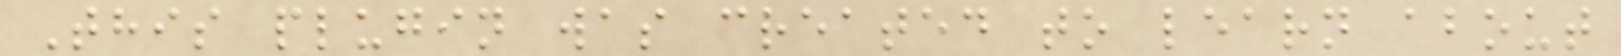This plugin was created to learn about
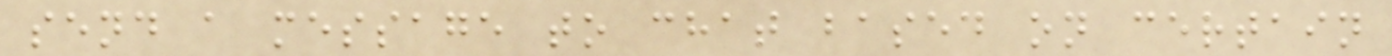send a message to chat based on certain
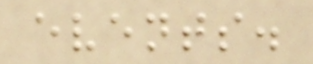events.
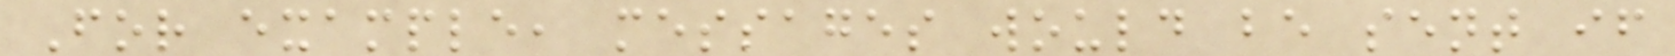For example, messages would be sent if
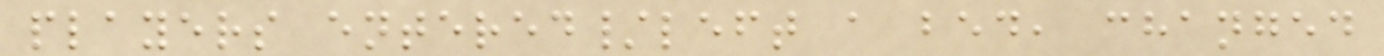players entered/left a bed, changed
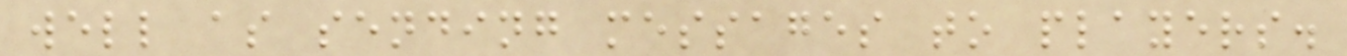well as sending messages to players.
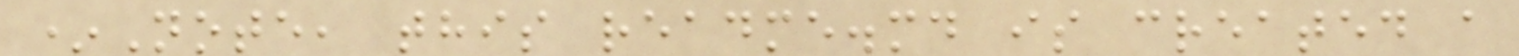*Note, this readme.md is created a
